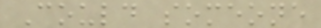Could someone
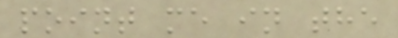point me in the
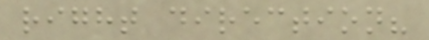right direction?
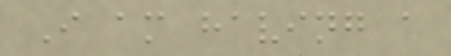I am having a
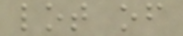lot of
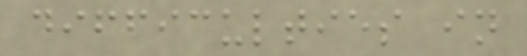difficulties in
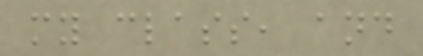my class, and
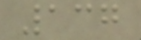137
